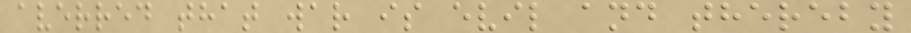averred that war is evil and thereby
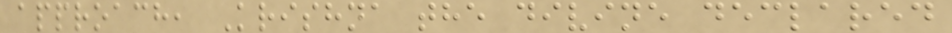approach, Krishna the divine declared
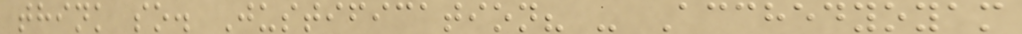think so. Justification? - Acchedyoyam
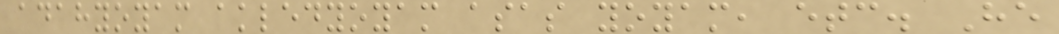adahyoyam akledyoyam asas yoyam, etc. He
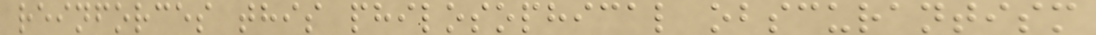reinforces this philosophical obscurantism
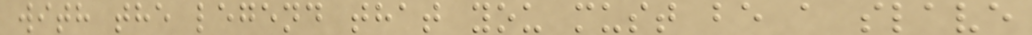with the legend that you must be a slave
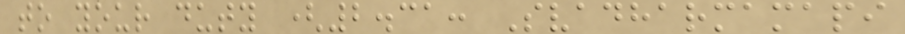to your duty (2.31: Svadharmamapi
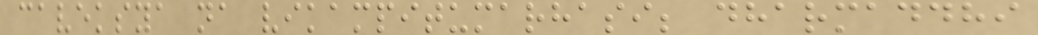caveksya na vikampitumarhasi; dharmaddhi
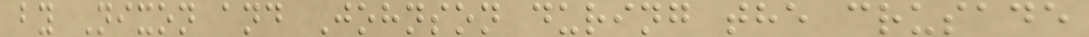by Nixon and Johnson during the crusade
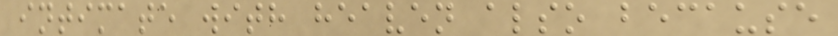intimate with heaven also because
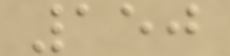150
